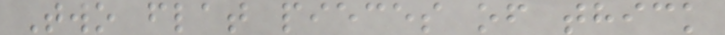Two flat pieces of thick
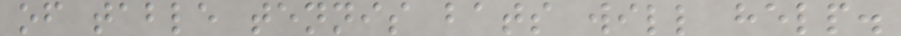of table tennis bats will help.
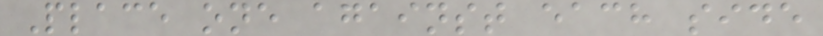Place one against each side
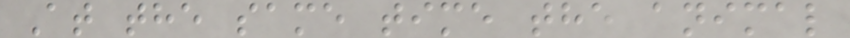At the same time the animal
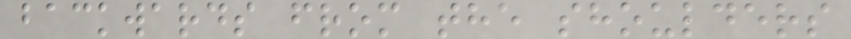backwards from the shoulders
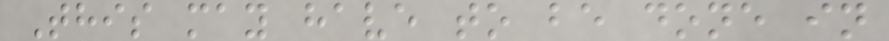This may have to be done in
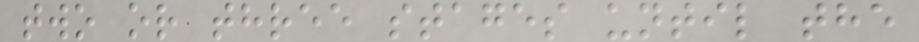two or three stages until the
